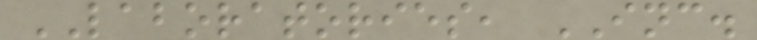LABORATORIES, INC.
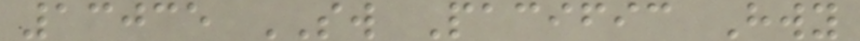13035 SW Pacific Hwy
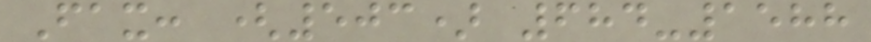Fax: (503) 684-1588
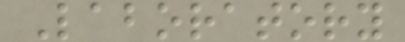Laboratory
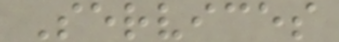Services
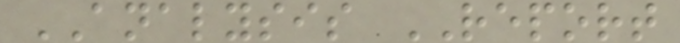ANALYSIS REPORT
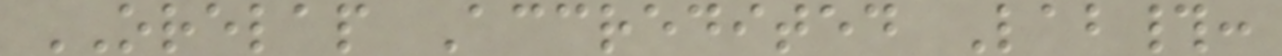ORELAP Accredited Lab#:
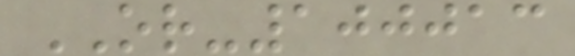OR-100013
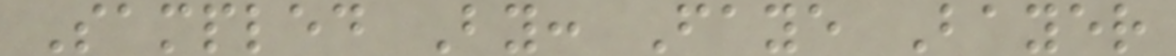Sampled By: Faye Bayer
